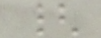{
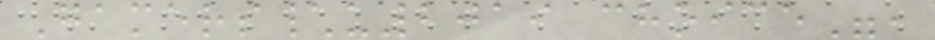Gamers\u2019 choice",
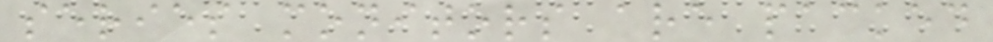series monitors are packed
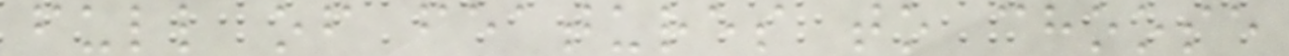full of features to choose
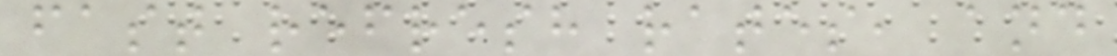fast refresh rates, and
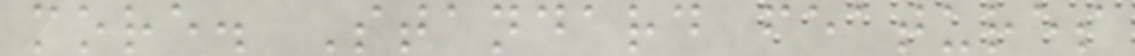more. Standard features
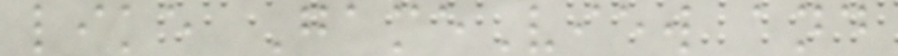like GameView and
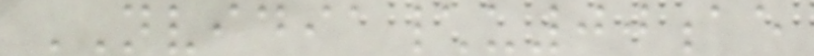NVIDIA\u00ae
